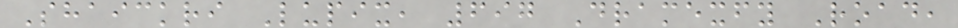Shaickri Lupix, 697 Dramexfy Road,
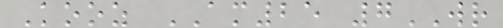Kooz AM25 7WR
